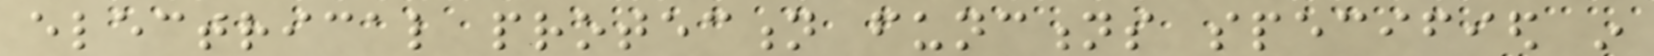electrical protection functions specified in
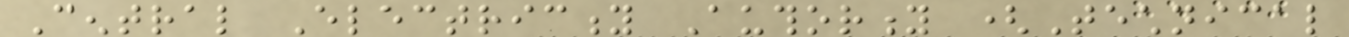Central Electricity Authority (Technical
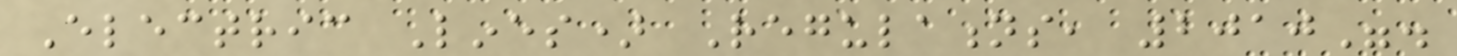Electric Lines) Regulations, 2010".
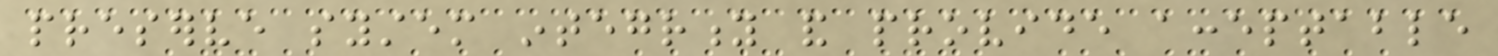preserve system integrity and provide acceptable
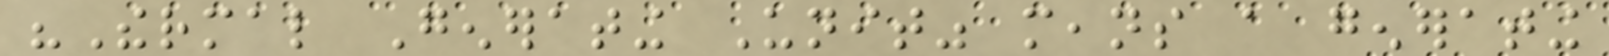"Thermal Generating Unit" means a generating
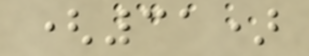(31)
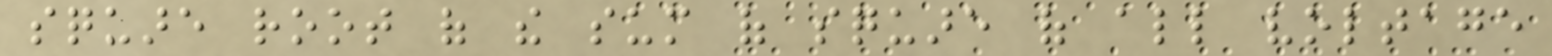square root of the sum of square of all voltage
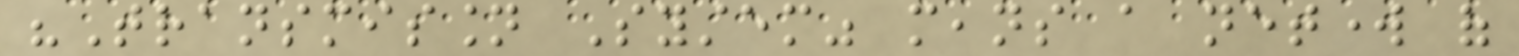"Transmission System" means a network of
